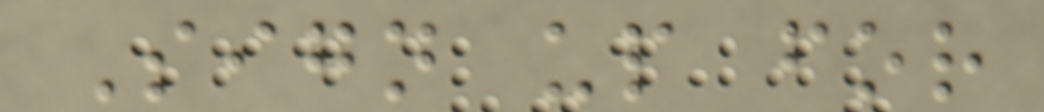Sign up for
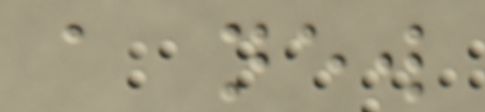a new
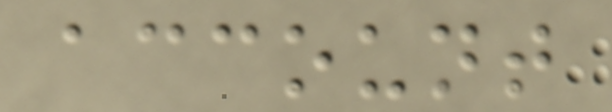account
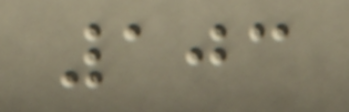103
